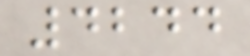4244
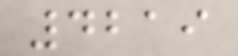4219
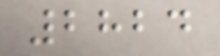2824
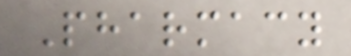Pharmacy
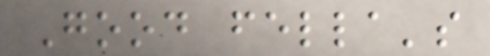Good fella's
